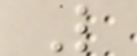L
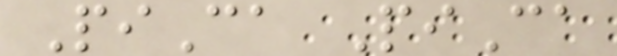PiCa PiCa
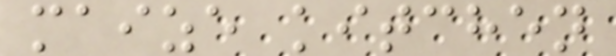maize kitchen
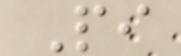Pi
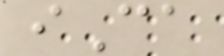iCa
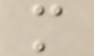m
